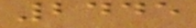2445
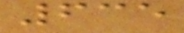635
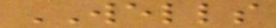WELLS
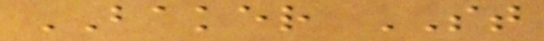BAKER ST
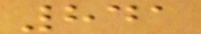841
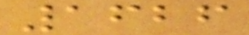1626
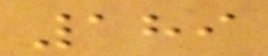189
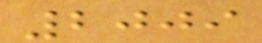2009
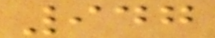947
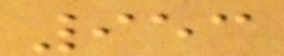953
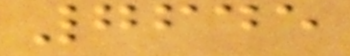7645
